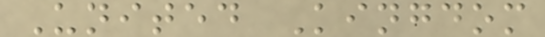United Kingdom
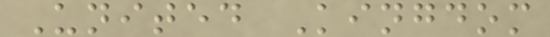United Kingdom
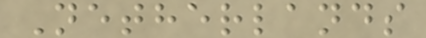Netherlands
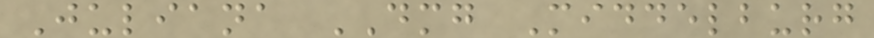Juliana DMG Middelburg
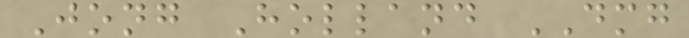Jong Holland DMG
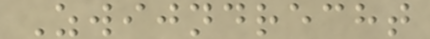Zwijndrecht
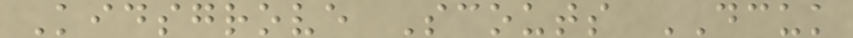Kidsgrove Scouts DCUK
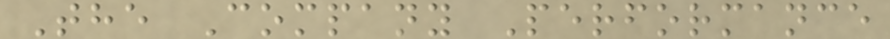The Company Performance
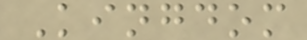Kingdom
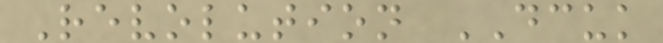Revolution DCUK
